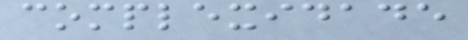complexidade
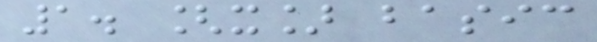1. [x] basic
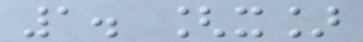1. [x]
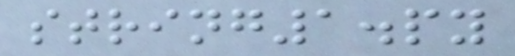string1.py
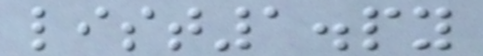list1.py
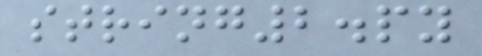string2.py
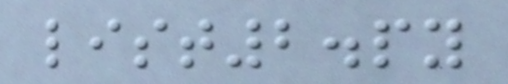list2.py
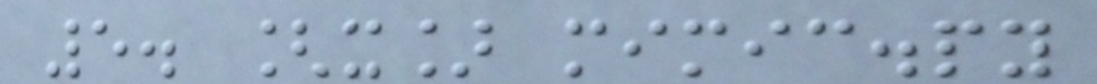5. [x] mimic.py
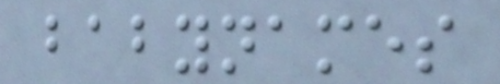babynames
